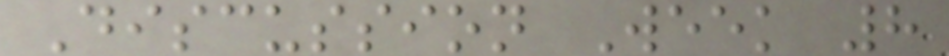Discussion Week 8
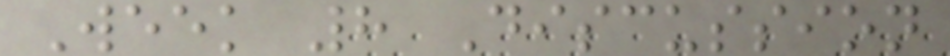Week 8 Discussion
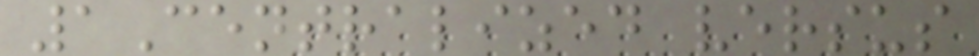1Centralized versus
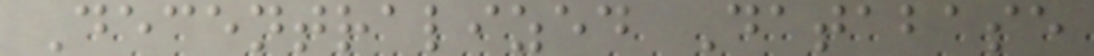Decentralized Database
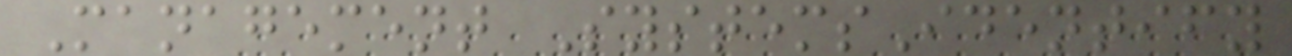Management SystemsIdentify
